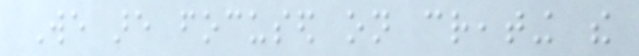We are focused on creating the
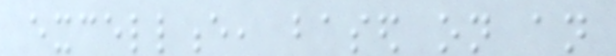excellence, based on an
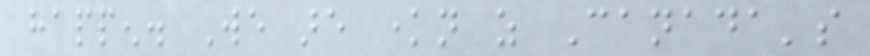happen. We are known as Canada's
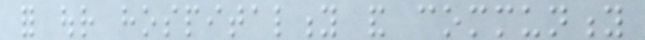for our hospitality and community
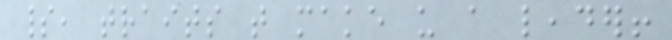spirit, traits that make us a leader!
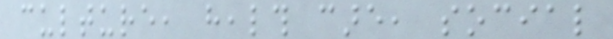culture, health care, social
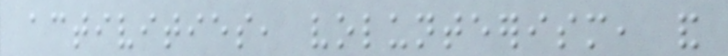activities, volunteerism, and
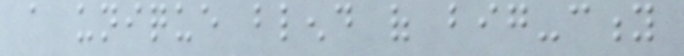a unique blend of big-city
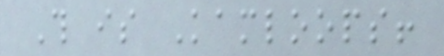This is Kamloops!
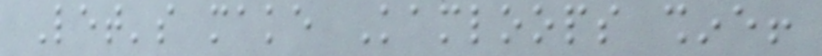Let's make Kamloops shine!
